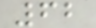62
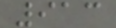913
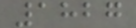1827
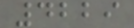4229
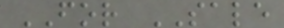FOR SALE
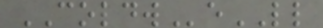COLDWeLL
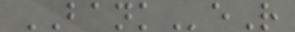BANKeR
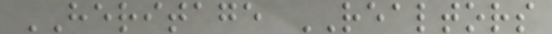HERITAGE REALTORS
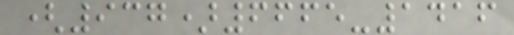(937)6665-1416
